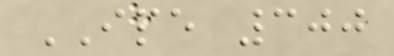IPE 300
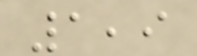1,9
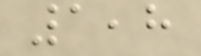1,8
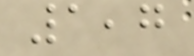1,7
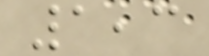1,3
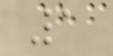1
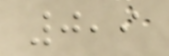0,9
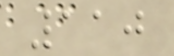110
